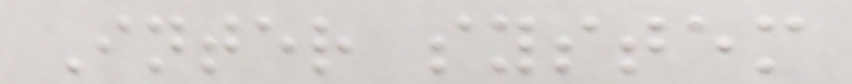Inter system
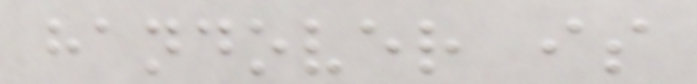handover is
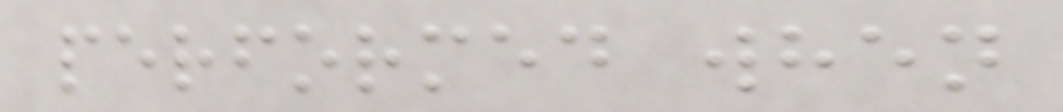performed when
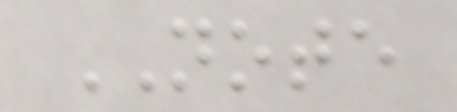NOTE
